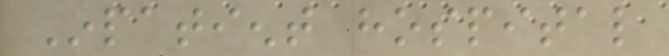Inpatient hospital
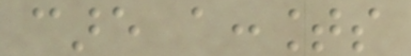care accounts
